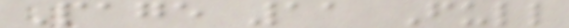Page 11 Full
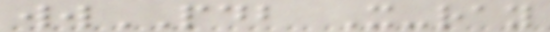wwPDB X-ray
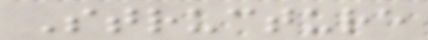Structure
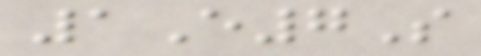1E7S
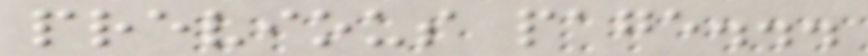previous page...
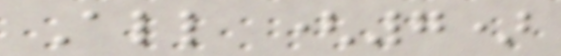All (7)
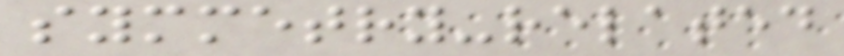symmetry-related
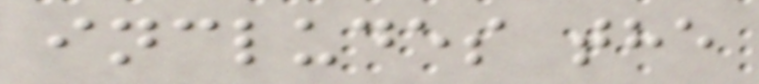includes the
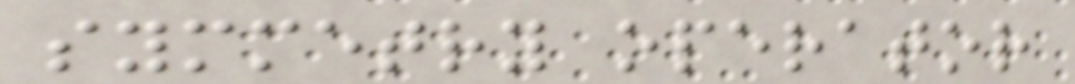symmetry operator
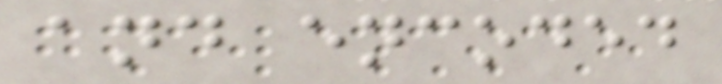and encoded
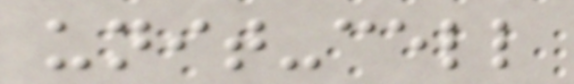unit-cell
